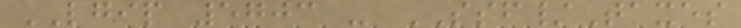LGIP 5703 - SSF/Taxes
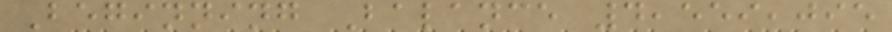Beginning Balance 4,559,095
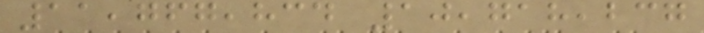11,767,834 10,718,237
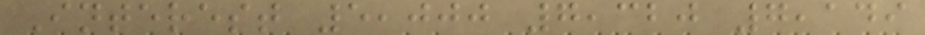Interest 5,000 7,320 7,149
